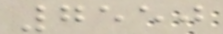7550
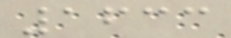1633
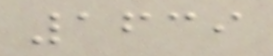1639
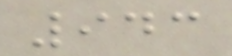943
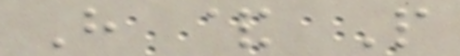H & P
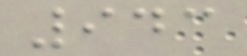943
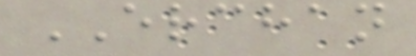ERCHAN
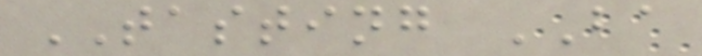TASTING BA
